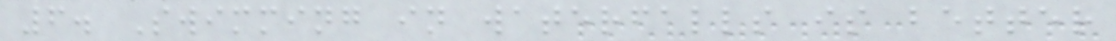6. Swimming in waterfalls is better
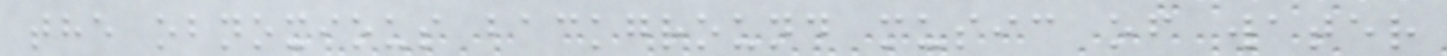the obnoxious background music of water
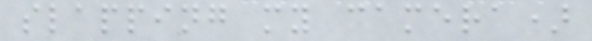slapping my camera)
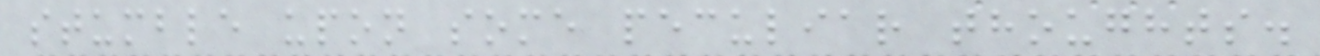stumble upon some peculiar thoughts.
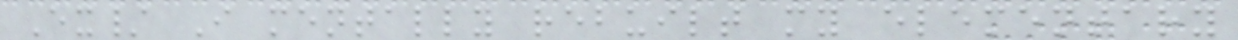Ex/ I mentally rebuilt my elementary
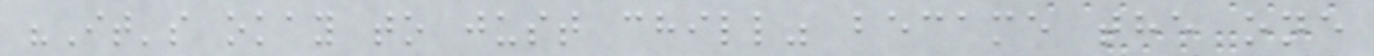"It's okay to just chill" became the one
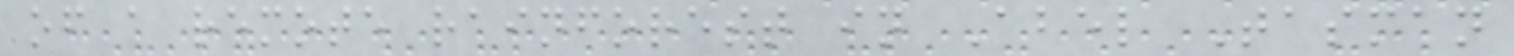of a remote rainforest in Abel Tasman
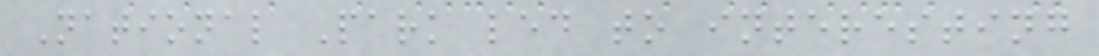National Park led to interesting
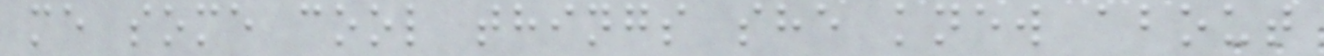me some cool things she knew about
